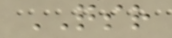QSR
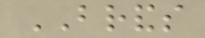BRANDS
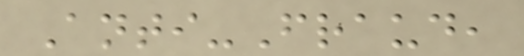Anti-Fraud,
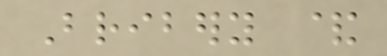Bribery &
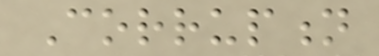Corruption
